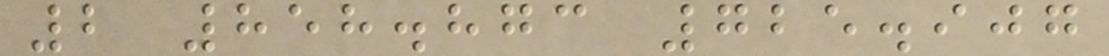2 858.873 725.907
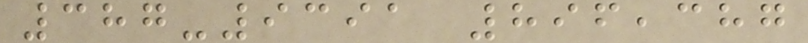387-9391 896,387
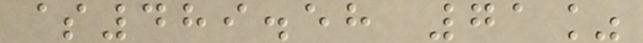$489.58 71%
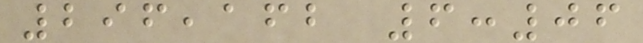296,162 6:06
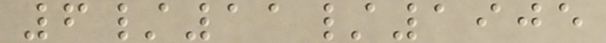6/11/1905
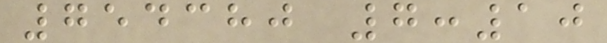754380 7:10
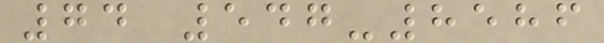74 547-8586
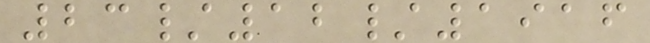23/12/1916
